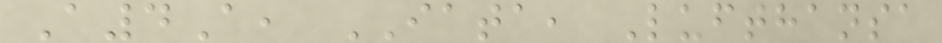A4A, IATA, Lufthansa
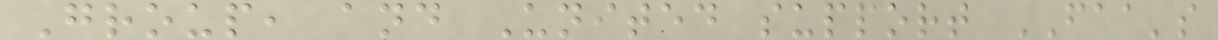Group, and United support FAA's
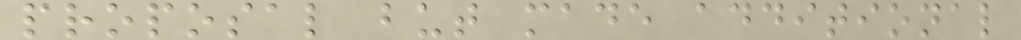proposal but made additional
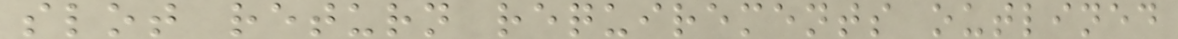slot return requirements outlined
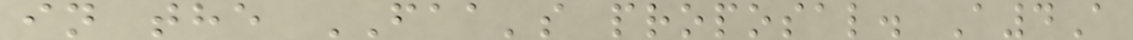in the FAA's proposal. A4A
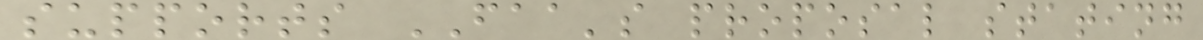supports FAA's proposal stating
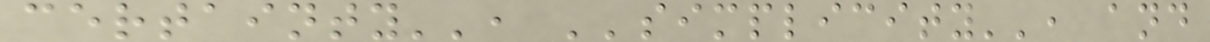certainty'', ''simplicity'', and
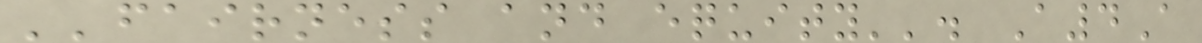''fairness and equity''. A4A
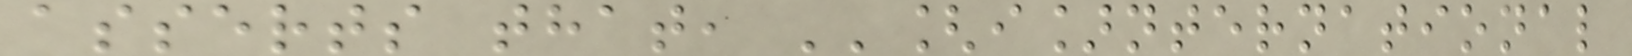asserts that, ''[i]nternational
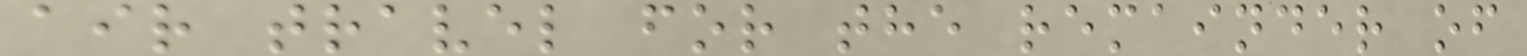air travel for the remainder of
